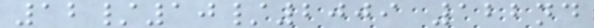12/10/2009 122nd
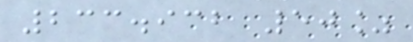233.932 50%
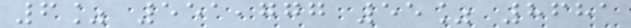6% 551,777 55% 8681
